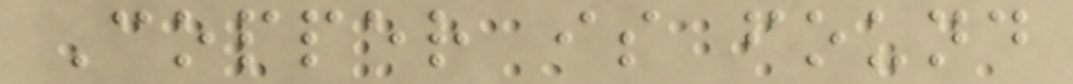Copper is found
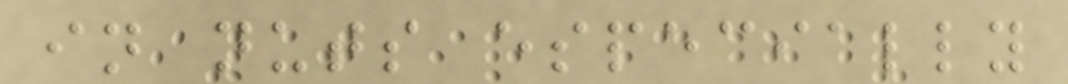in nuts especially
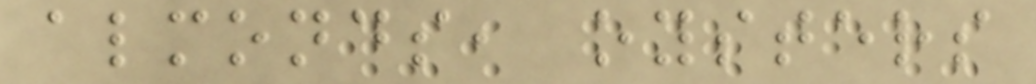almonds, oysters
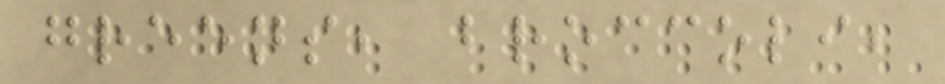greens, broccoli,
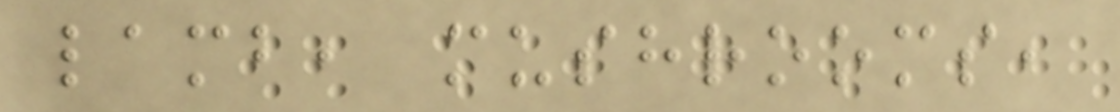lamb, mushrooms,
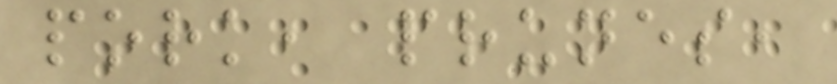pork, prunes,
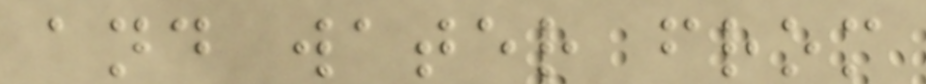and water from
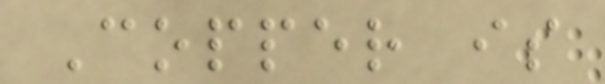Copper is
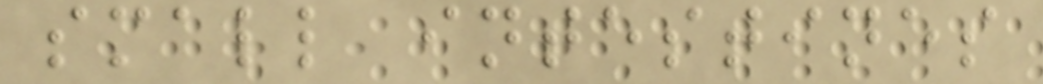small intestines
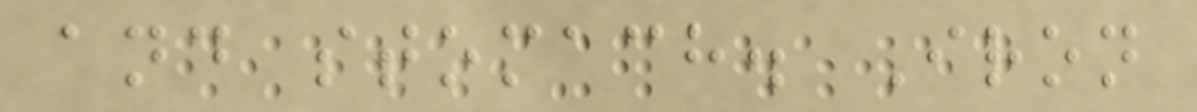and stomach. Iron
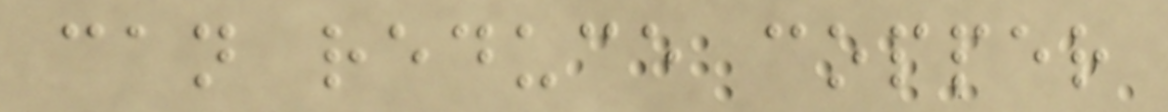can reduce copper
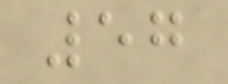57
